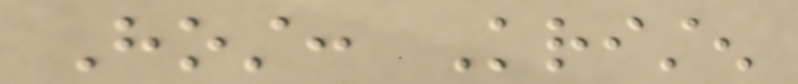Host: Kristen
